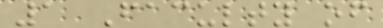1 Faculty of
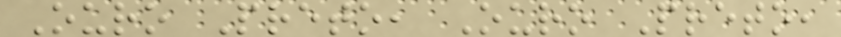Ouro Preto, Ouro Preto,
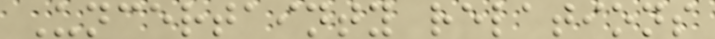Uncertainty relations
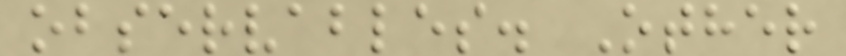observables. Other
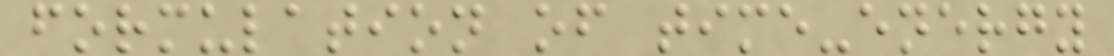formulation of time-energy
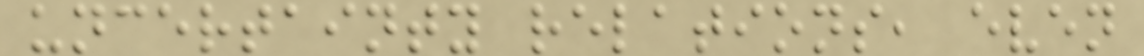uncertainty relations, even
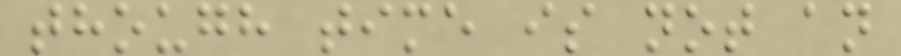though time is not an
